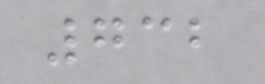732
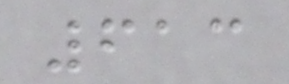613
